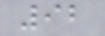92
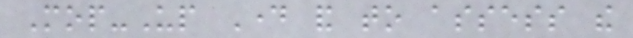Mop-Up Day and to assess the
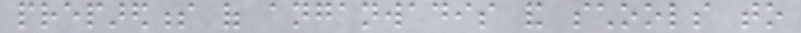preparedness of anganwadis and schools to
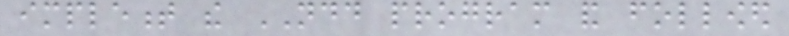implement the NDD program and followed
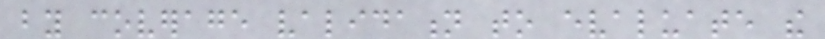by coverage validation to evaluate the
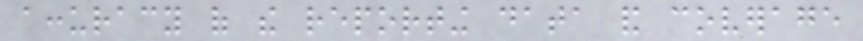accuracy of the reporting data and coverage
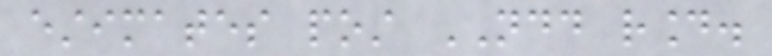estimates post NDD round.
